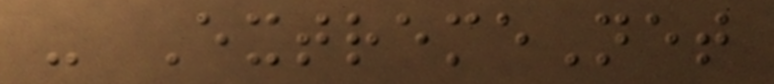- ExtremeNet
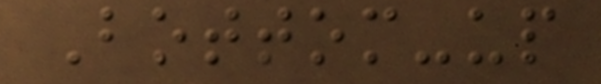Bottom-up
